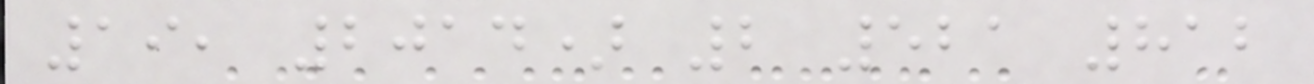19, 2014) 2 521 812
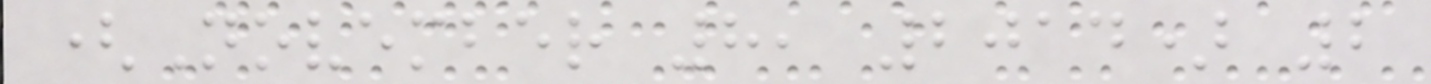(November 8, 2014) 2
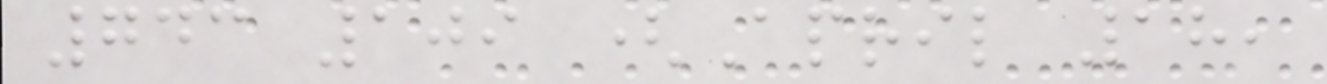743 109 (April 18,
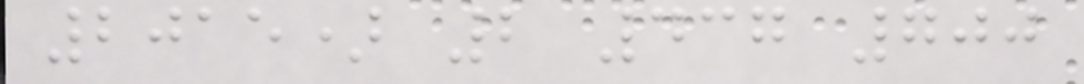2015) 2 437 700
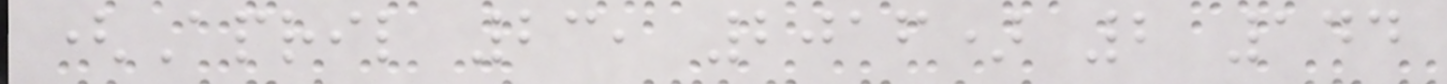(April 23, 2016) 2 144
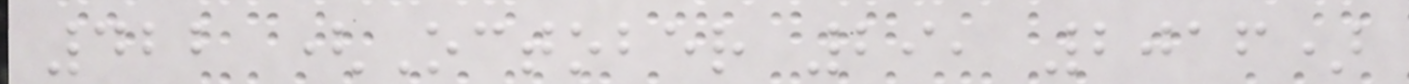422 (October 29, 2016)
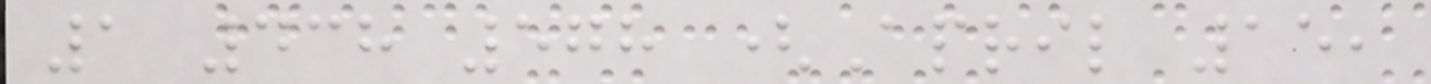1 438 578 (April 15,
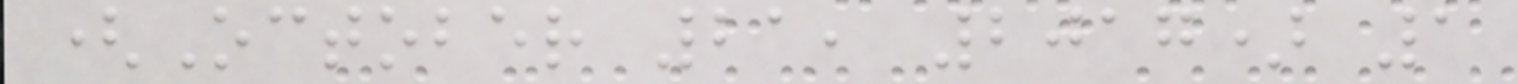(October 21, 2017) 1
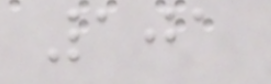101
